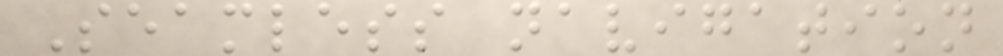Seamless navigation
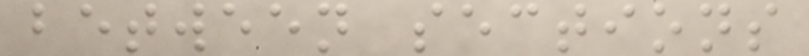between sections
